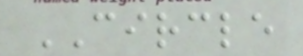CIRCLE
